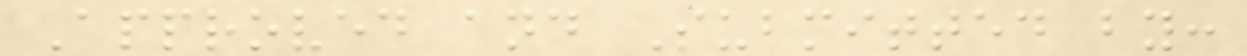Approved and Submitted by:
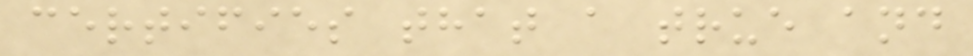certifies that a true and
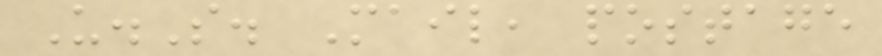U.S. Mail, postage
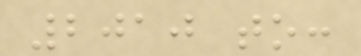2010 to:
